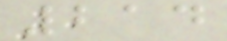214
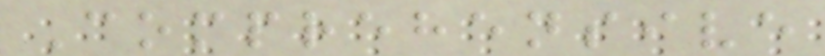Comprehensive
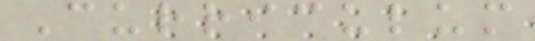Curriculum
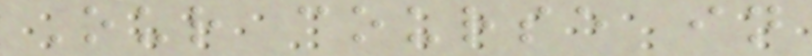Our course in
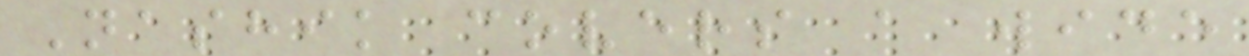Nashik covers a wide
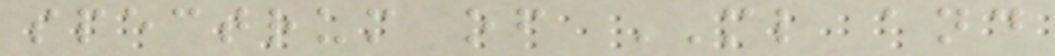spectrum of ML and
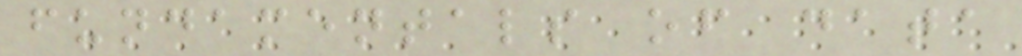fundamentals of data
